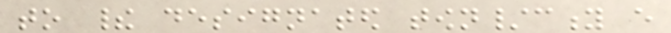to their designated town/city every
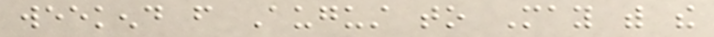weekend from August to May with the
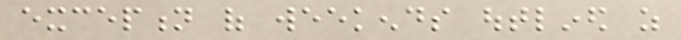exception of weekends outlined as
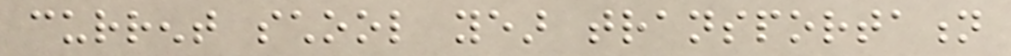current school year transportation
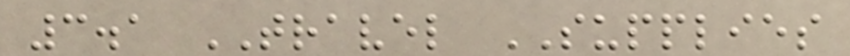3.1 TRAVEL SUPPLIES
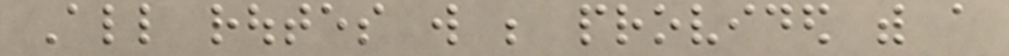All routes will be provided with a
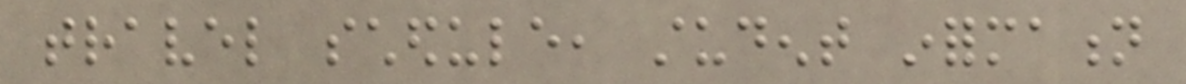travel schedule, student information
